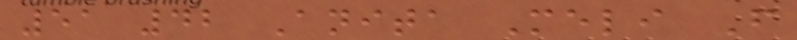51 42 Anita Meli F
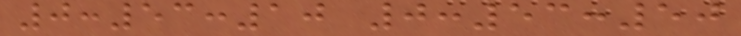0:53:10 0:53:50
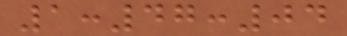1:47:04
